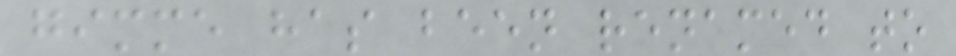gimme has been renamed to
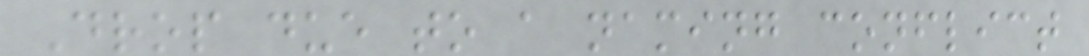Drop due to a naming conflict
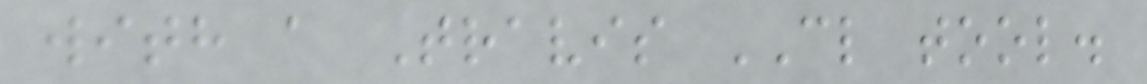with a Travis CL tool.
